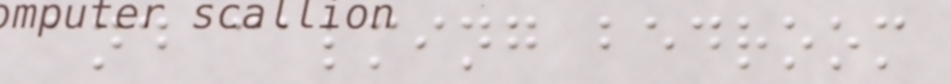and calming bedroom
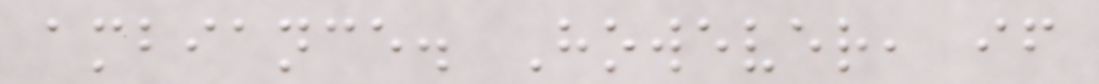ambiance. However, if
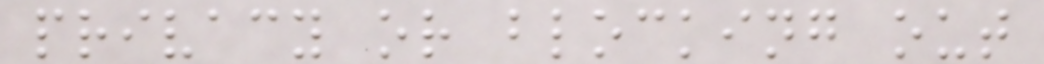privacy or blocking out
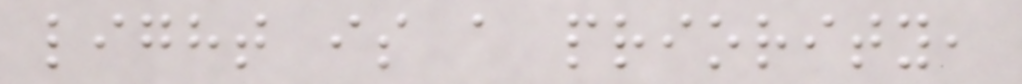light is a priority,
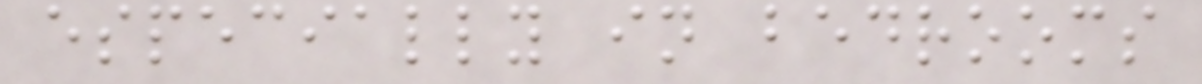especially in bedrooms
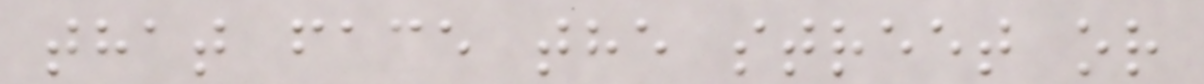that face the street or
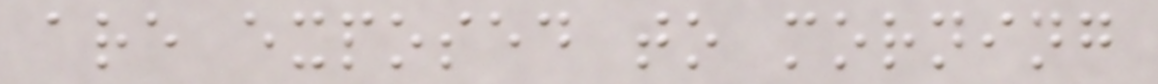are exposed to morning
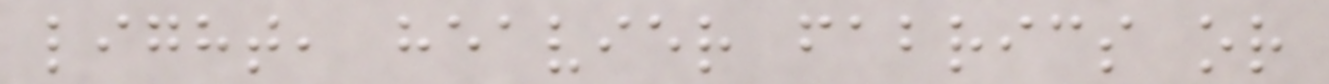light, heavier fabrics or
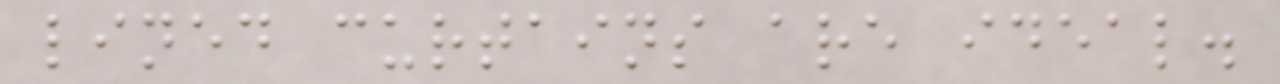lined curtains are ideal.
